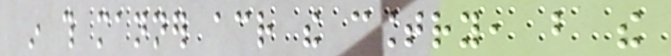in this manner across the country, but the
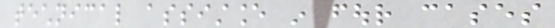technical assistance in four cases
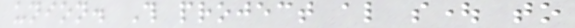union. This project also sought to
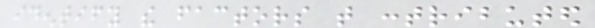identify the factors that contributed
